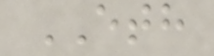ETH
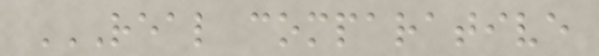REAL COMPARATIVE
